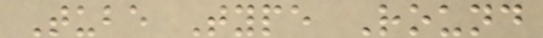Tube Type Round
